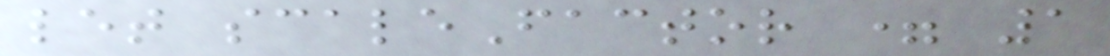let scaleFactor = 1
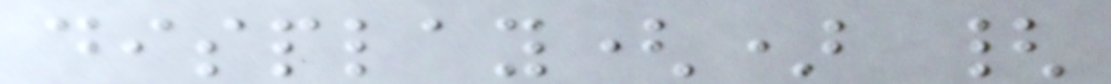display() {
